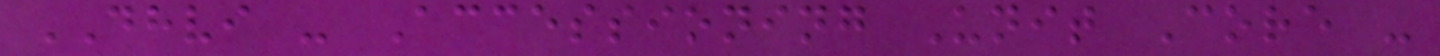DHVI - Accessioning Unit Core -
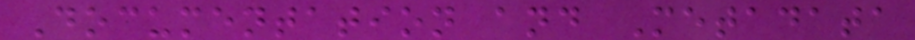Documentation and Metadata
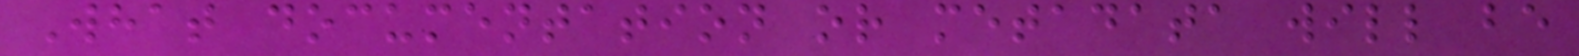What documentation or metadata will be
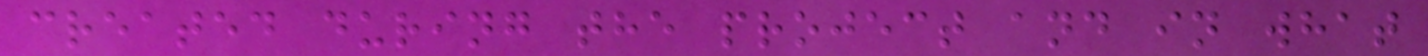created during the project and in what
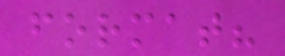format?
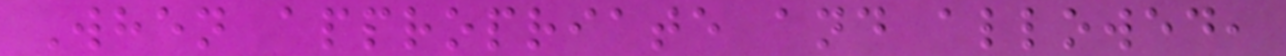When appropriate and allowed,
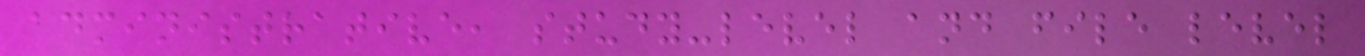administrative, study-level and file level
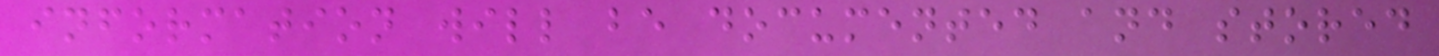information will be documented and stored
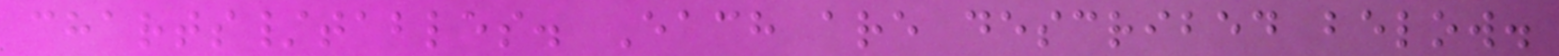charts/tables. Each are described below.
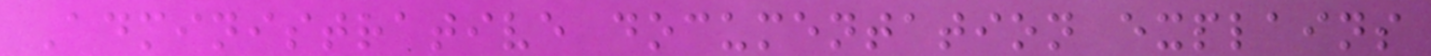Administrative documentation explains
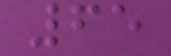65
